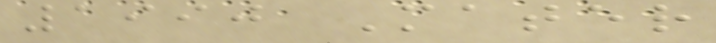1990 Mater
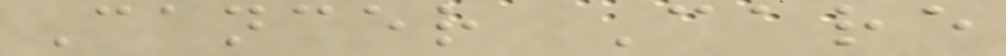Cancer Care
